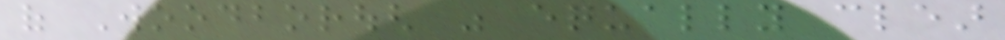of Woodborough was equally clear
